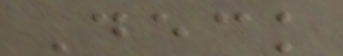Deck
